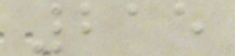215
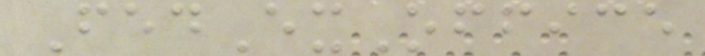FedExOffice
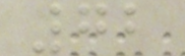72
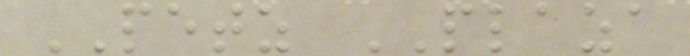PETZ PLAZA
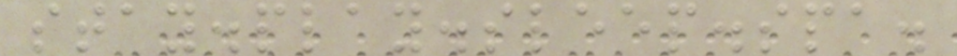stay.play.sleep.spa.
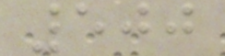500
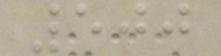500
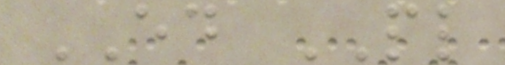ED PL
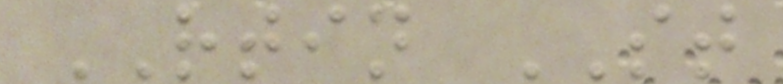RTIN ST
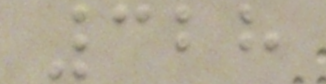328
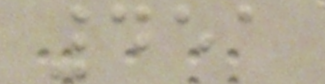451
